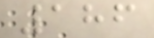186
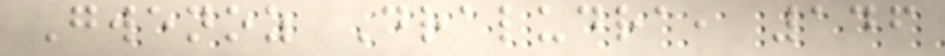Gwenoz Draludra, 146
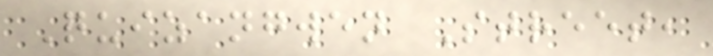Quizangwen Street,
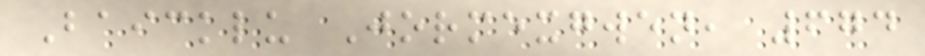Baicklu Jormexgwen, 674
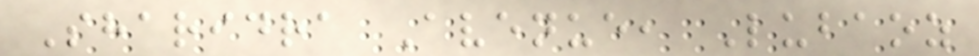Sharidra Avenue, Lubaoz
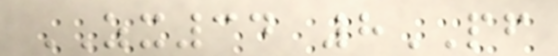ZX34 8PF
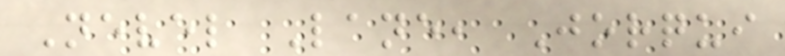Nevel Lane, Jorqui
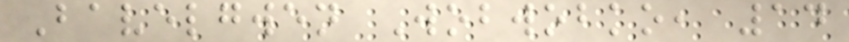Bavelgwen Wobwobko, 14
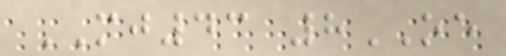MJ43 8OE
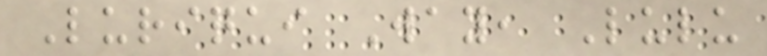Luriqui Way, Lulu
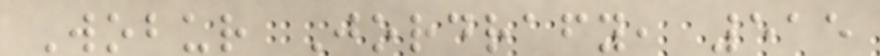Wobur Jordrafy, 515
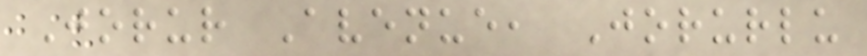Jorur Avenue, Jorurlu
